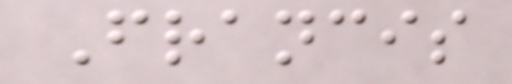Francis
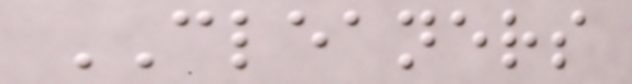CLEANERS
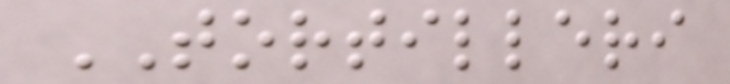TORTILLERI
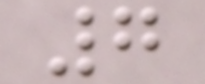7
